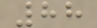88
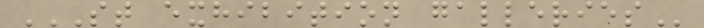ST EXHIBITION GALLERIES
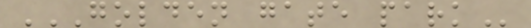GOLDEN GATE PARK
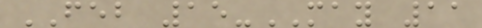FEB 15-MAY 11
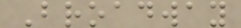Broadway
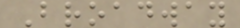Broadway
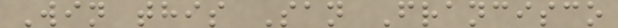Win this San Francisco
